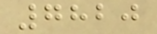7820
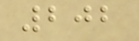202
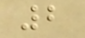2
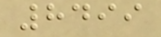8499
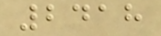2418
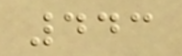443
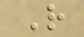R
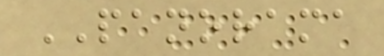PANORAMA
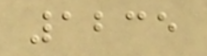1235
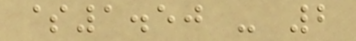$1.50 - 2
